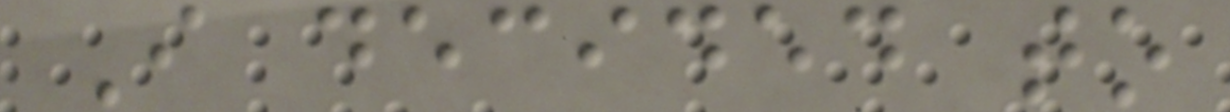I decided to
